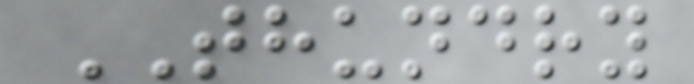THUNDRY
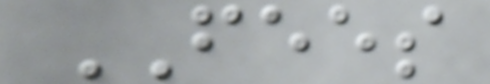FEES
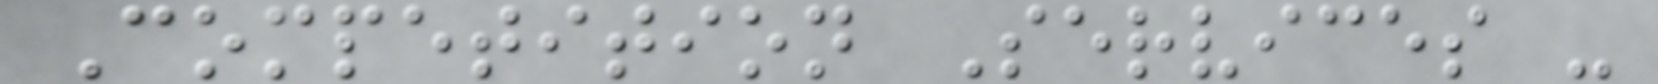Competition Services -
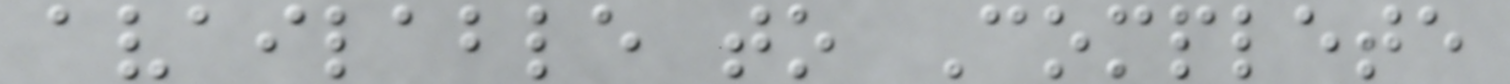available to Complete
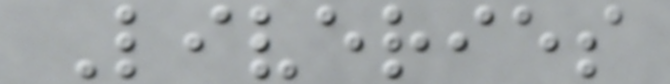Liveries
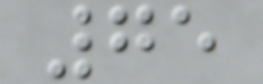75
